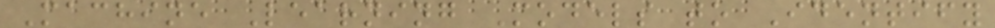Machine Learning Models to Identify
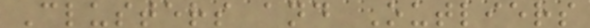Clusters and Outliers
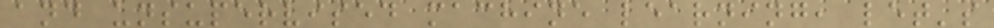and unsupervised machine learning, let's
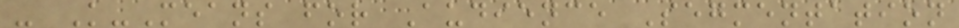- K-Means for Audience Segmentation
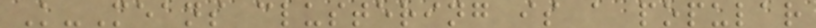K-Means clustering is a popular
